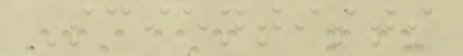Scientists
